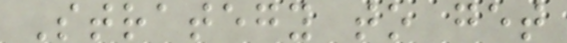Strategy to get
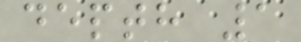depth 1
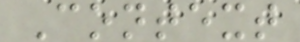Context
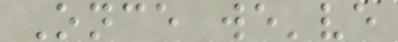Once we've
